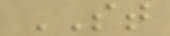ST
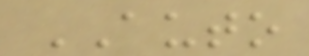AUTO
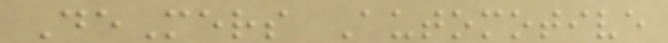DeMers Automotive
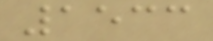1533
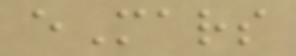eMars
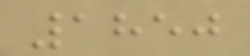1850
